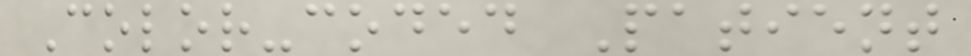Color-coded Patient
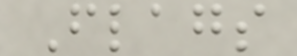Flags
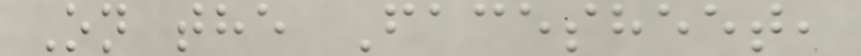On the Facesheet,
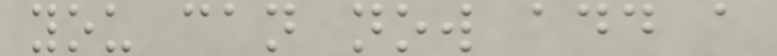you can now add a
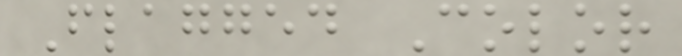Flagged Color
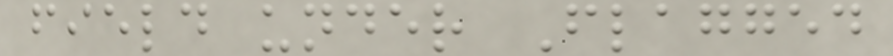field under Flagged
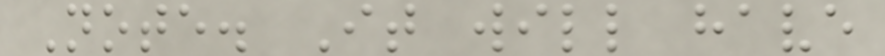Note. It will have
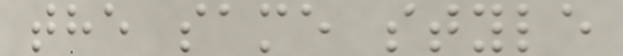the same style
